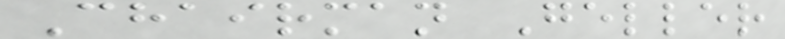Chairman Geller
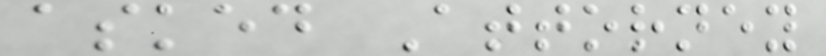asked Attorney
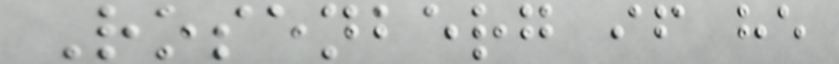Rosenberg if he
